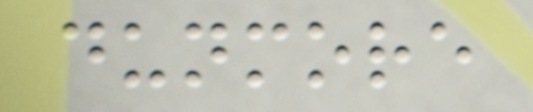dunmore
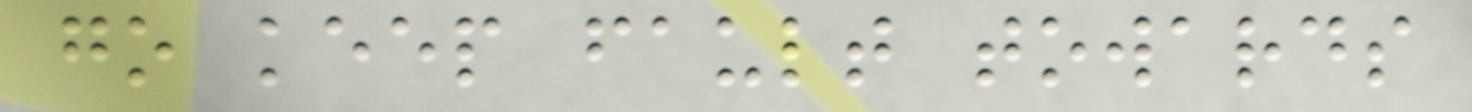go keep fault towards
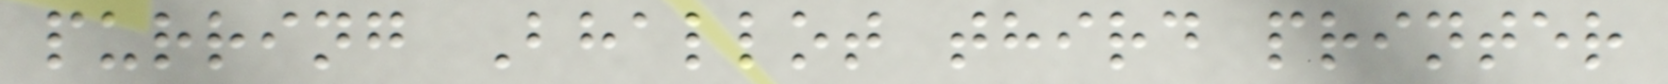purring Bhallot third printer
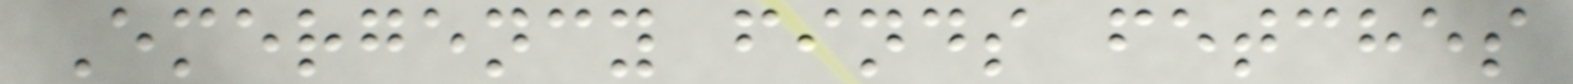Emergency finds fetches
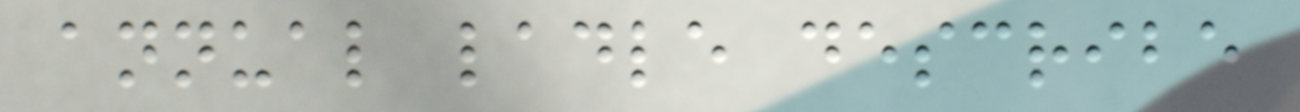annual ladle describe
